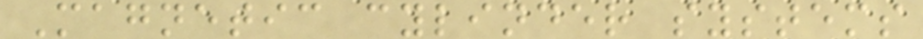Magnetic cylinder systems
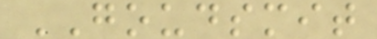GOUDSMIT
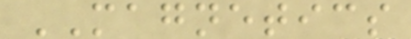MAGNETICS
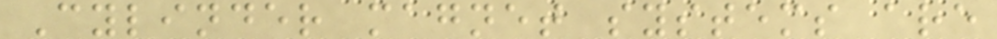Cylinder magnet systems are
